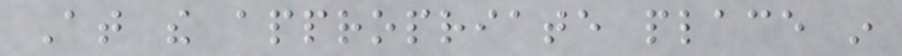At the appropriate place in
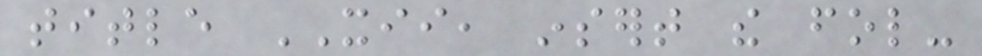title XII, insert the fol-
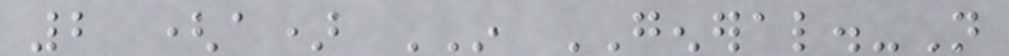2 (a) IN GENERAL.-Not
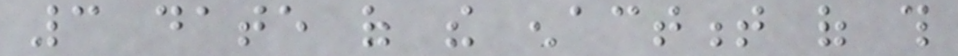3 date of the enactment of this
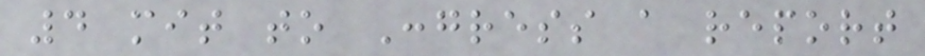4 mit to Congress a report
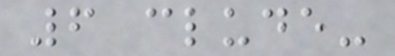6 clude-
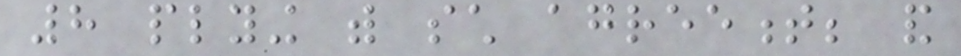8 plying with such agreement; and
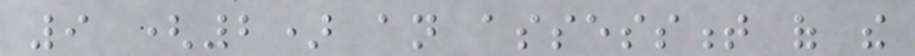9 (2) an assessment of the
